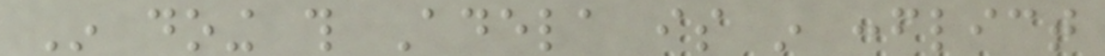In doing this Adela is in conflict
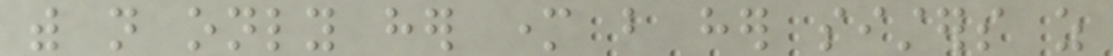with not only her mother but her sisters as
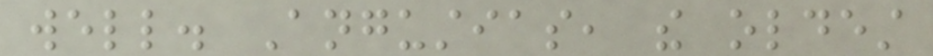well. Angustias, the oldest
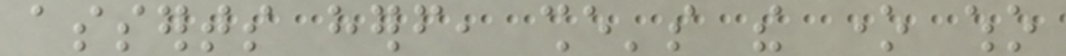asserts herself, she's the one who
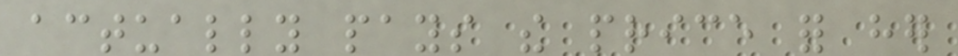actually pays the price for her
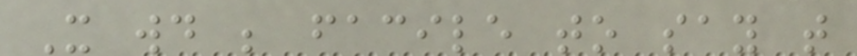It would be facile to say that
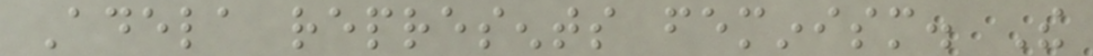Adela represents feminism. The
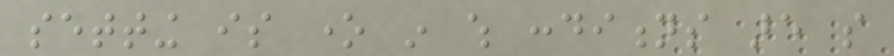setting is one in which conditions are so
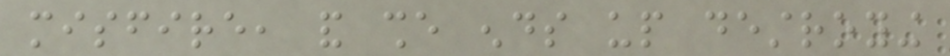misfire, and she ends up destroying
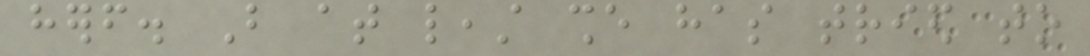herself. But at least she has tried to
